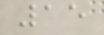15
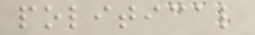political
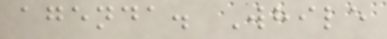agenda. While
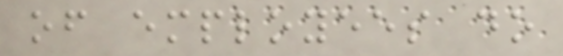of employees do
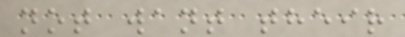not want their
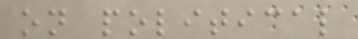on political
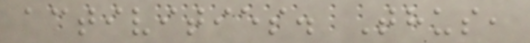activities. Thus,
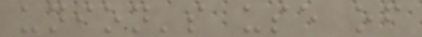union's use of
